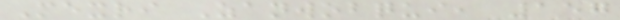Mexri Zanwobqui, 157
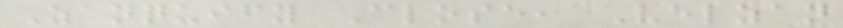Zanquify Close, Velzan
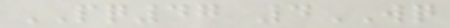PQ47 4WQ
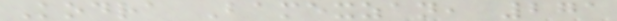Kodra Bamexzan, 271
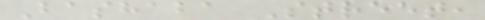Bashaba Street,
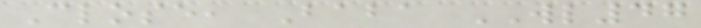Close, Baba WL47
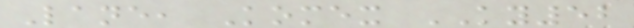Lane, Komex KY52
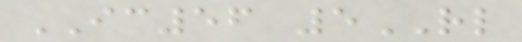IC56 5RL
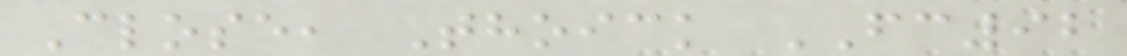Close, Thoick FC92
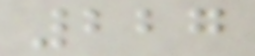227
